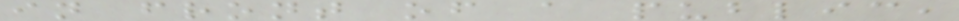in front of a public,
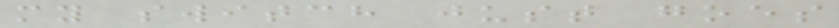my switch just goes
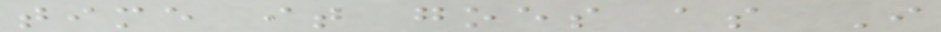time it goes as I
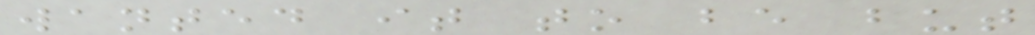wanted it to be but
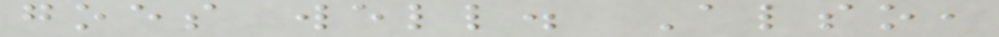goes well. Also,
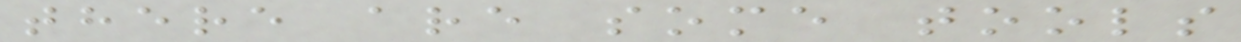there are some tools
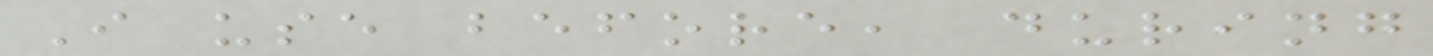I use before, during
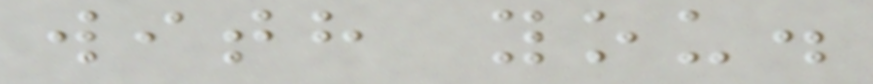with you.
